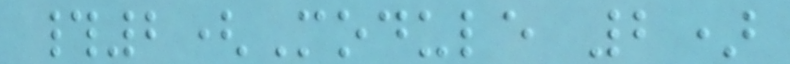#2(Module 2)
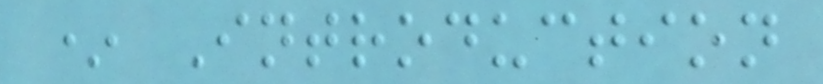* Introduction
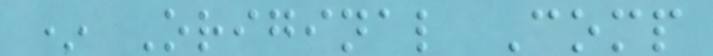* Original Comp
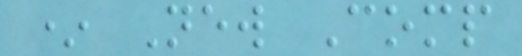* New Comp
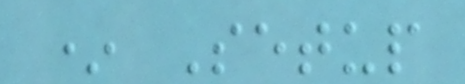* Setup
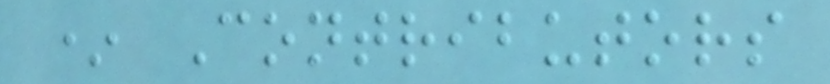* Contributors
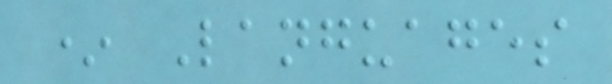* Languages
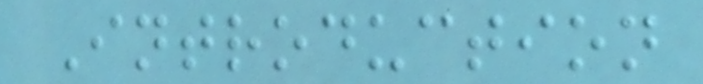Introduction
